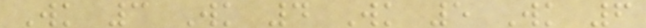Wk 3 Wk 4 Wk 5 Wk 6
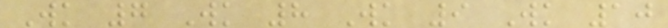Wk 7 Wk 8 Wk 9 Wk 10
